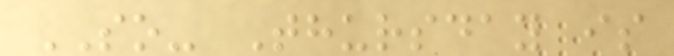SO- Thursday is
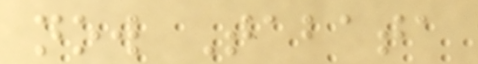now Tabata
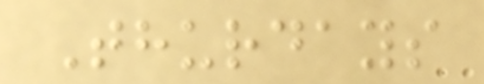Thurdays
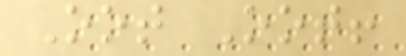Oot Oot!
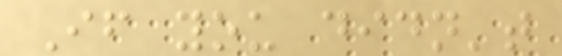If you didn't
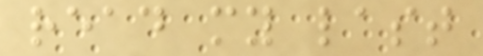read my last
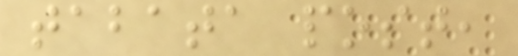tabata post,
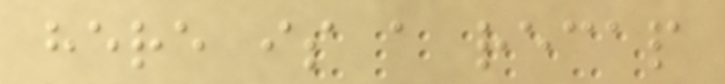here is a recap
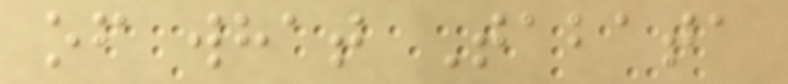of what Tabata
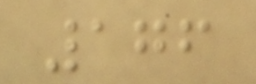176
